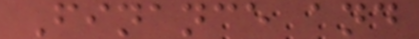Finance and
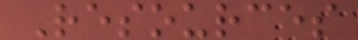Resources
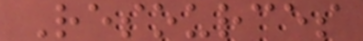Resources
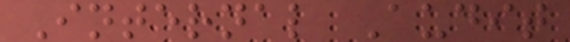Internal Audit
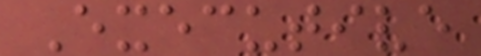Executive
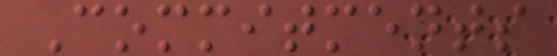Commitments
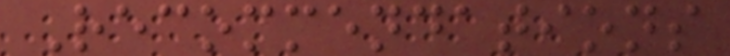Recommendations
